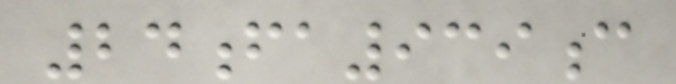24fa939c
